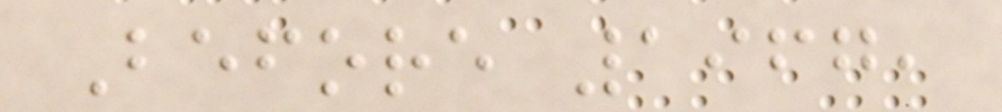Before 1967,
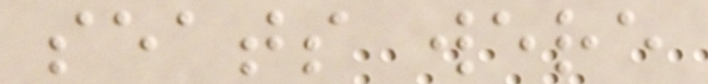seats were
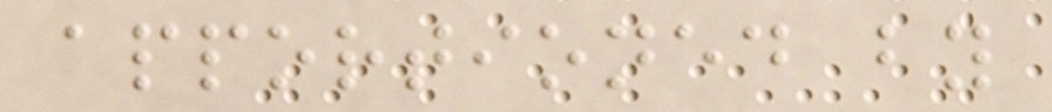apportioned by
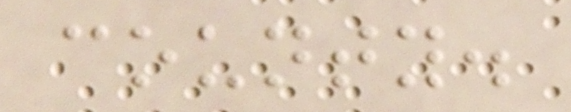county.
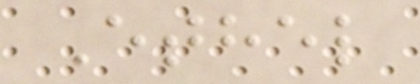Ethel
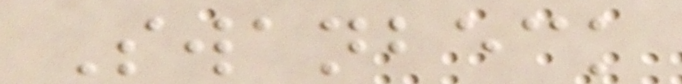Swanbeck
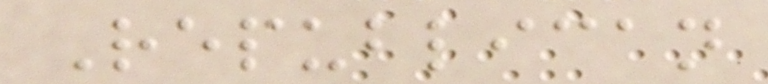Republican
